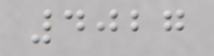4027
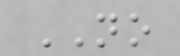NO
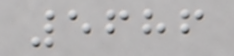5686
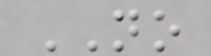NO
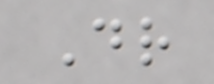Dr
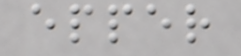epper
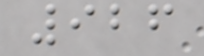926
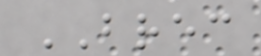BREC
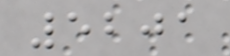5201
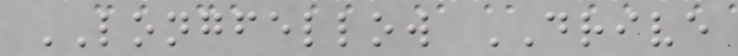LONGFELLOW DRIVE
